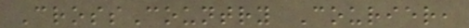CrossCountry Courier,
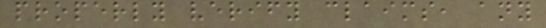properly verify claims, any
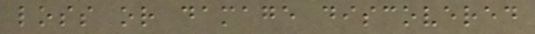loss or damage discovered
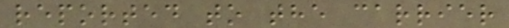reported to the carrier
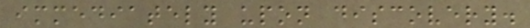immediately upon discovery.
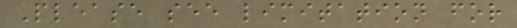Please see limitation for
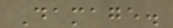Damage.
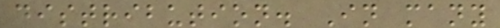distribution. In many
